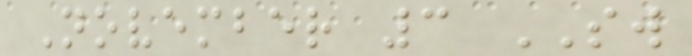November 3 SW
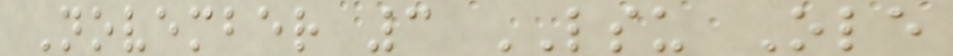November 3 LSU Ole
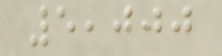5,000
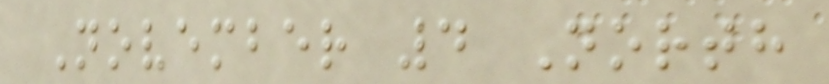November 4 North
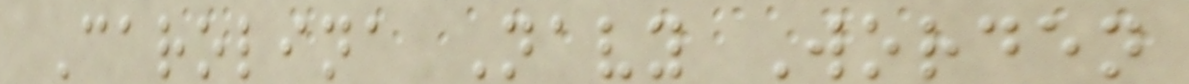Carolina Navy Worden
